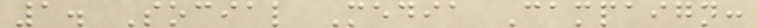1. Social Media Campaign:
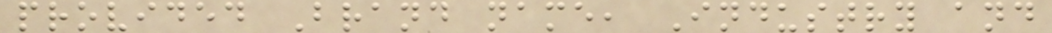provided Brand name, Industry and
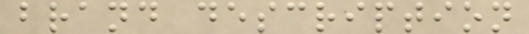brand description
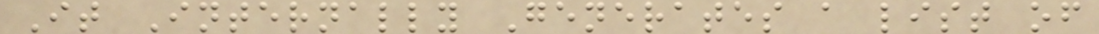It Internally Generates a list of
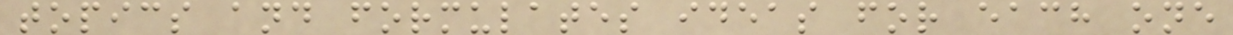topics and formulates ideas for each one
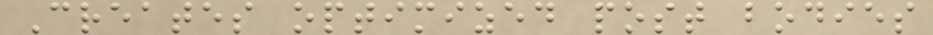Creates optimized post bodies
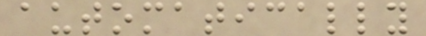automatically
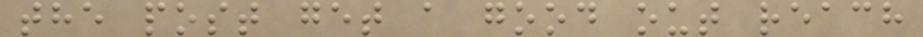the post get a good out reach
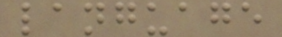language
